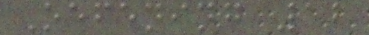Oefening 12
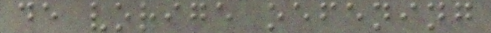de vorige oefening
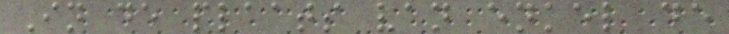In de plaats van enkel de
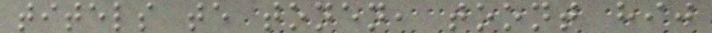titels te tonen, toont hij
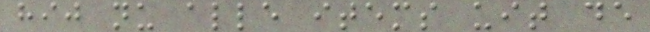hij nu alle items uit de
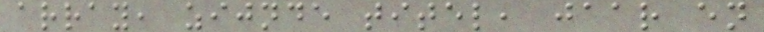array, zijnde titel, jaar en
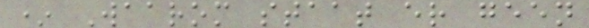* Waarom staat er geen
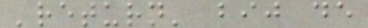'return' bij de
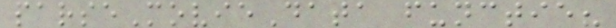parseMovieData functie?
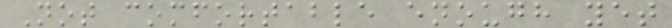Not comfortable enough yet
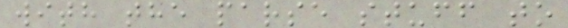with the parse stuff to
